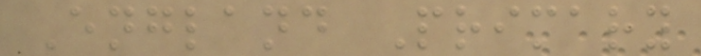England Primary
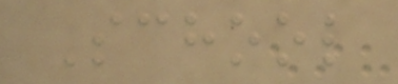School
